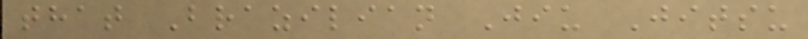that Brazilian Jiu Jitsu
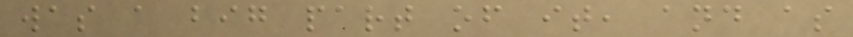was a big part of it, and as
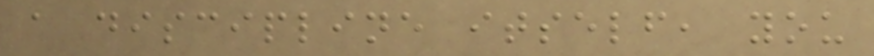a discipline itself, you
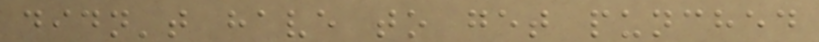didn't have to get punched
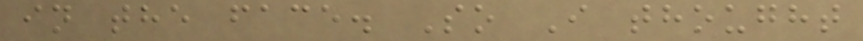in the face. So I thought
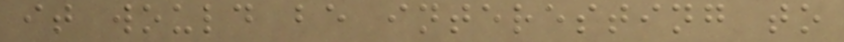it would be interesting to
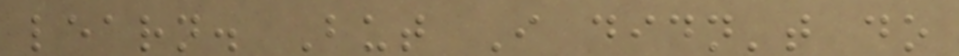learn. But I didn't do
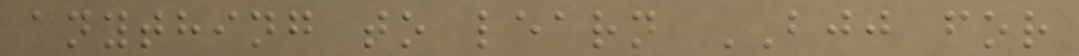anything to learn BJJ for
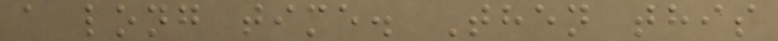a long time. Then this
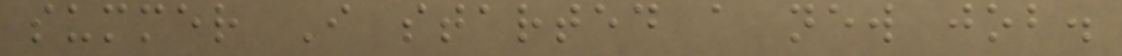summer I started a new job.
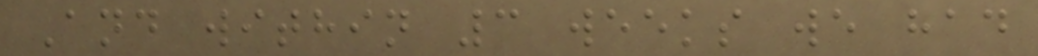And within 3 weeks we had
